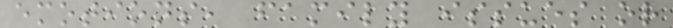emotions, family issues or
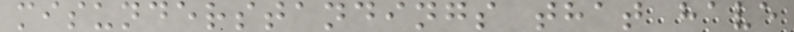misunderstandings that have
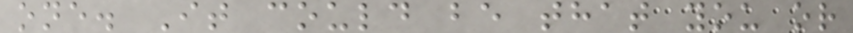one. It could be that you or
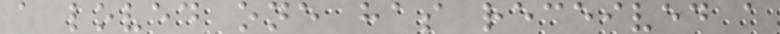a loved one has received a
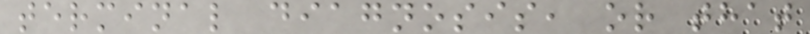terminal diagnosis, or that
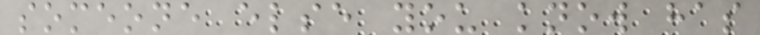someone else you know has
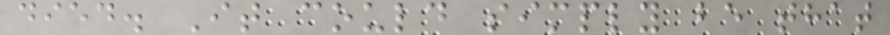died. It could simply be that
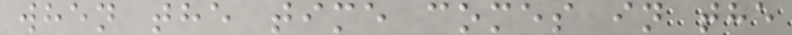when the time comes in the
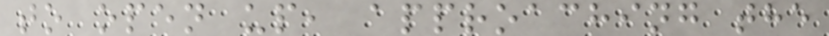to open up, approaching the
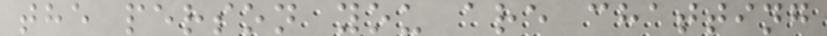the person you are chatting
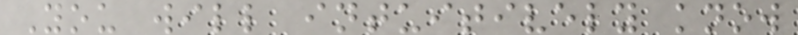You will intuitively know
